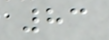83
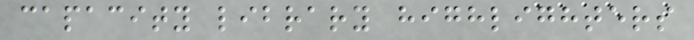capacity library highlighters
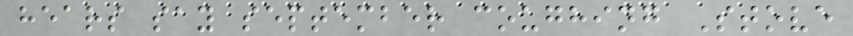hears say september coughing Stove
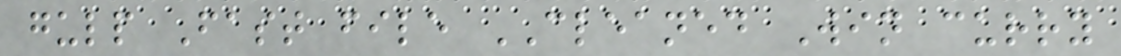gulp Fast file CLEANED Win curry
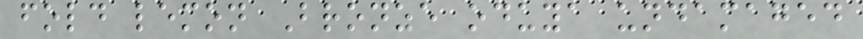fold lemon Bronze oduya undamaged
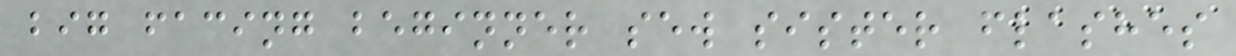big facing beginner sew sister flashes
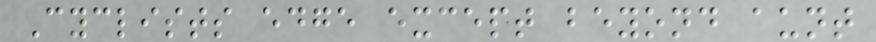Cyclists edge except beyond aunt
